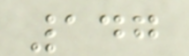147
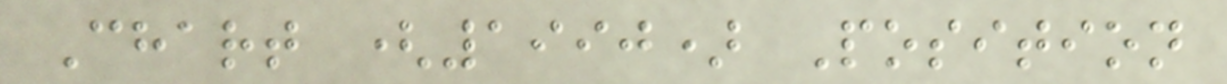Chart (1990) Position
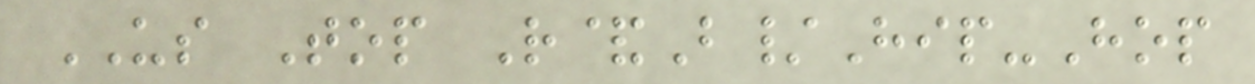US Top R&B/Hip-Hop
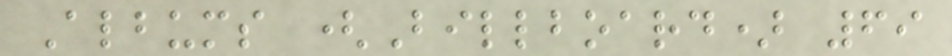Albums (Billboard) 69
